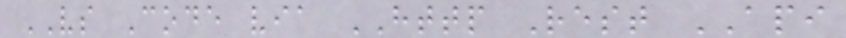VS Code via HTTP Rest API
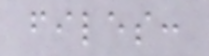files:
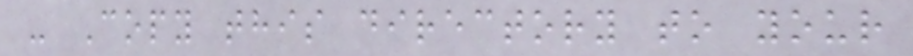- Copy this directory to your
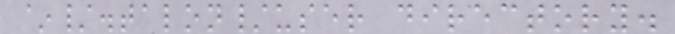~/.talon/user directory.
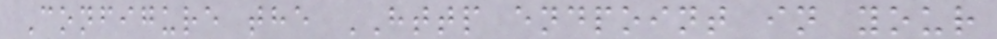Configure the HTTP endpoint in your
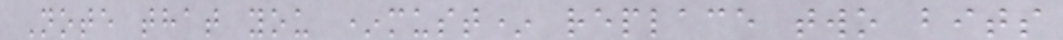Note that you *must* replace two bits
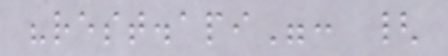"rest.api": {
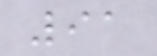91
